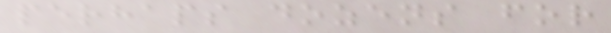perhaps dozens for
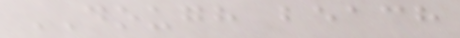DOUGH beach
